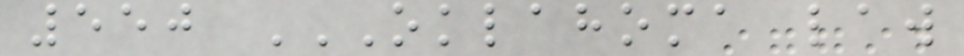550 OKLAHOMA LAW
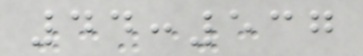44:537
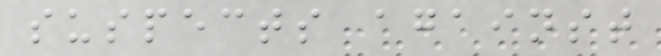suspects against
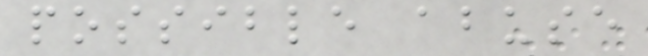possible abuse
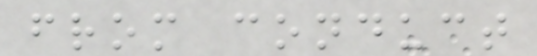from conduct
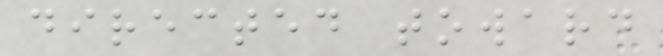directed toward
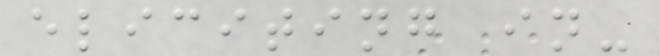eliciting in-
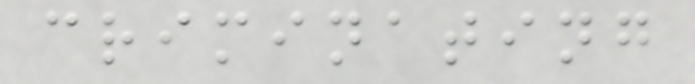criminating
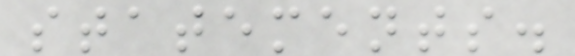statements.
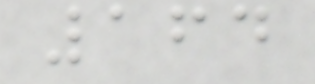164
